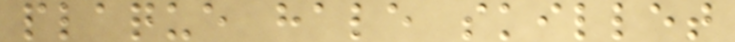plaque hale skillet
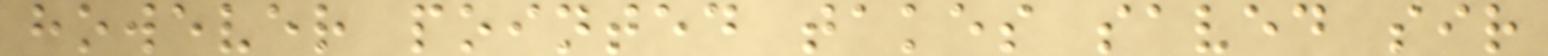however pointed takes saved sir
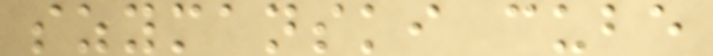szymanski cube
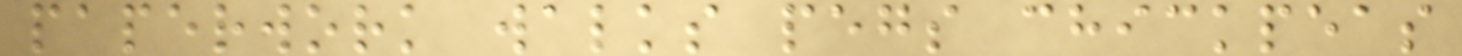paperwork walks pegs chickpeas
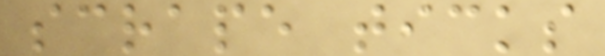scrape ticks
